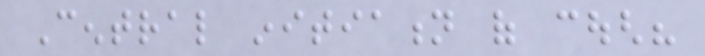Central initiation of cough?
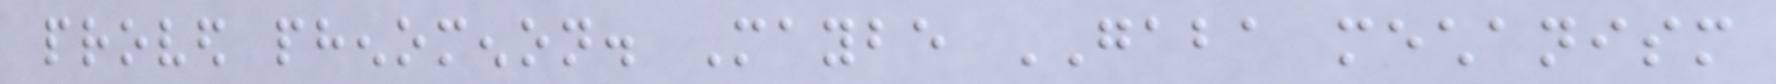proved phenomenon. Maybe GABA mechanism
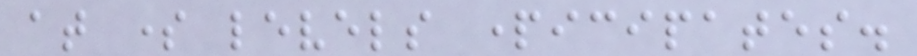at some levels participates.
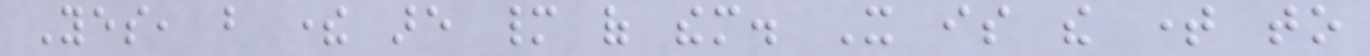Yes, but there are many of them. It is the time to
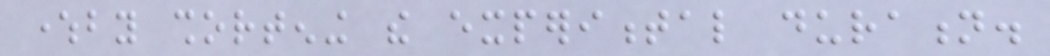whereby shortening the experimental duration.
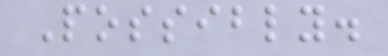Possibly.
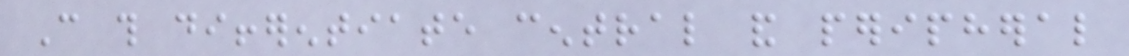Can this differentiate central and peripheral
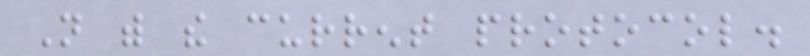Not with the current protocol.
